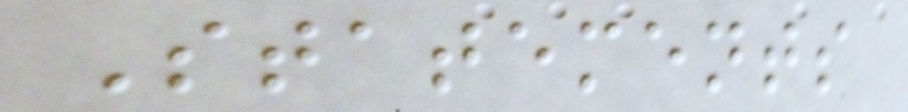Statements
